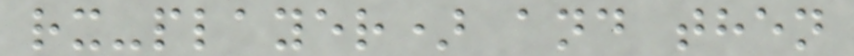rx-player) and then
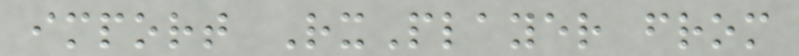import RxPlayer from
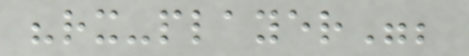"rx-player";
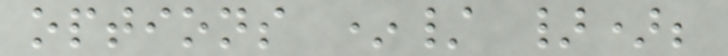options */ });
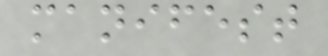manifest
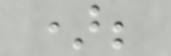);
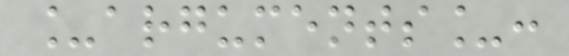_arguments_:
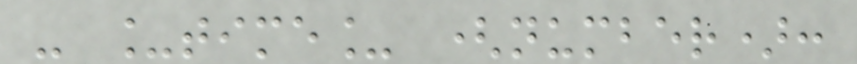- _time_ (number):
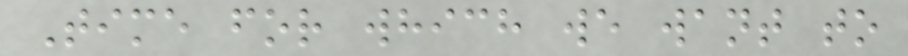Time for which we want to
